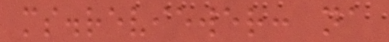ms.reviewer: na
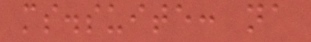ms.suite: na
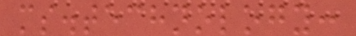ms.technology:
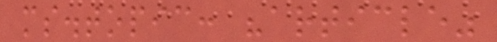ms.topic: "article"
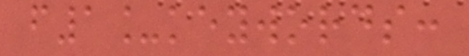f1_keywords:
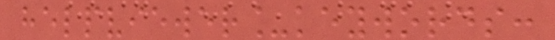helpviewer_keywords:
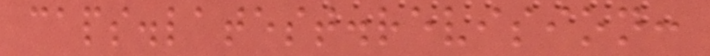caps.latest.revision:
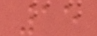15
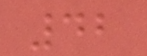42
